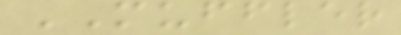MUFFLER
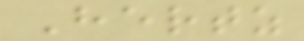Hertz
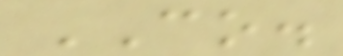CO.
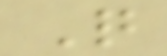Q
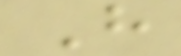H
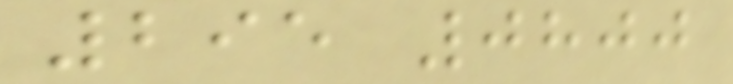295 0800
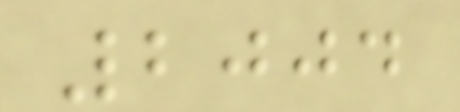2004
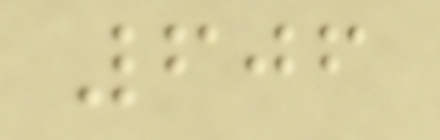606
